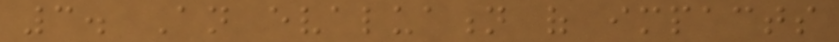3. An evaluation of impacts
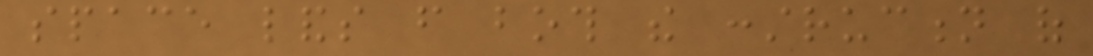space lands from both the construction of
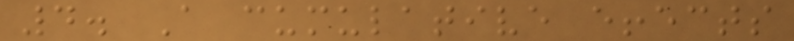4. A cumulative effects
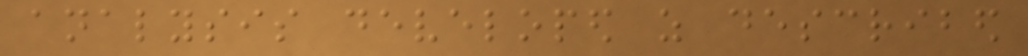analysis developed as described
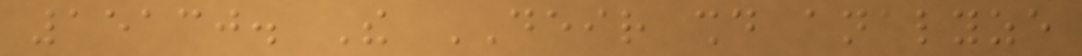15130. The DEIR should analyze
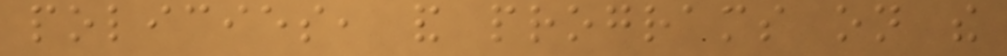policies, and programs on the
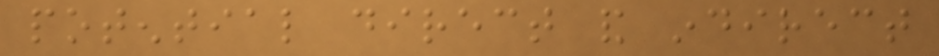potential direct and indirect
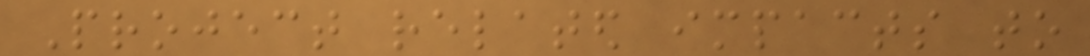Project related impacts to
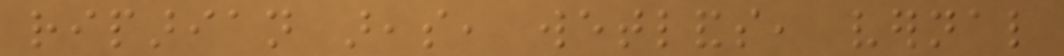riparian areas, wetlands, vernal
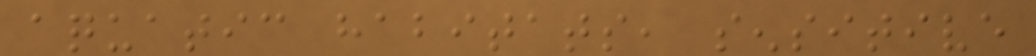aquatic habitats, sensitive
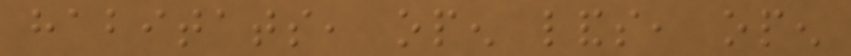habitats, open lands, open
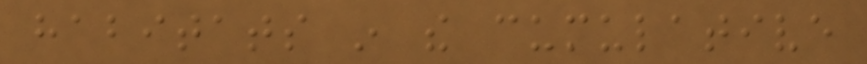habitats in the cumulative
